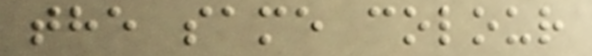the same colour
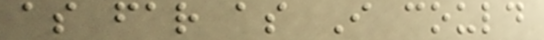as far as I could
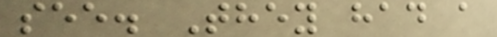see. They had a
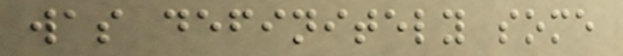was definitely some
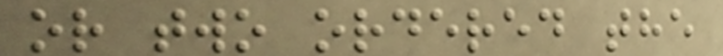or two ordered the
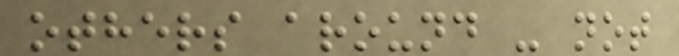others around - not
